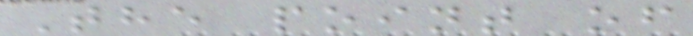The point of
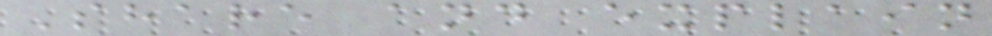Share and explain
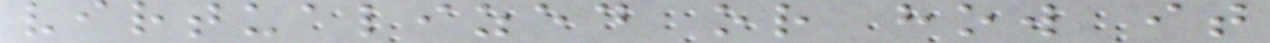virtualized or how it
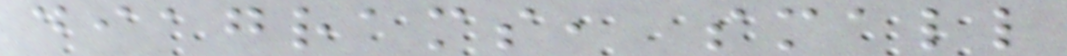diagrams, small
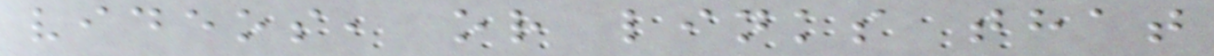videos, or links that
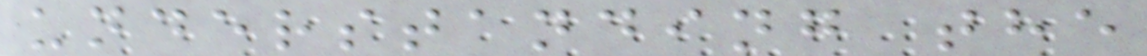understanding the
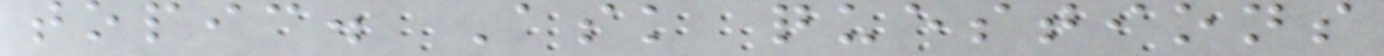topic. Ask questions
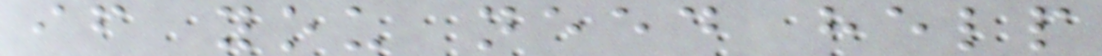if you need help
